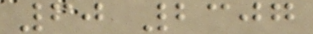60 2307
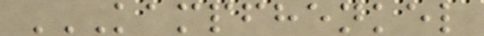KAMPFHENKEL
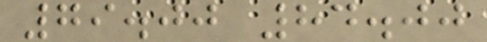79.00 84.00
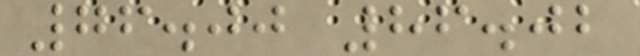76.00 86.02
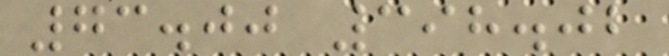73.00 398.02
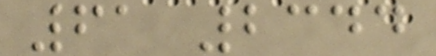61 2344
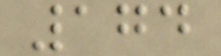174
